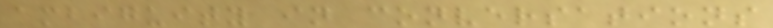ambiguity in conversations
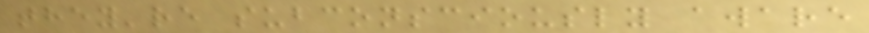they're subconsciously aware
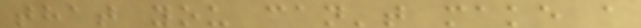that you can't make a
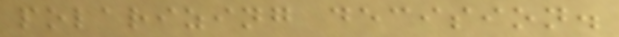polarizing decision.
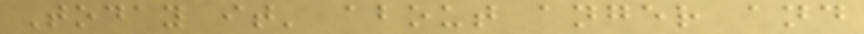Today it' about anger and
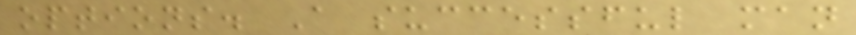options. A successful man
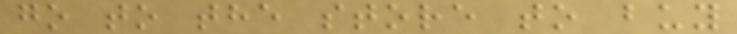go to the store to buy
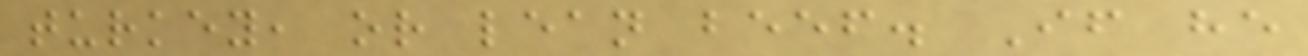turkey, or lean beef. If he
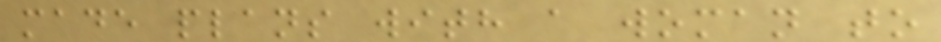made plans with a woman to
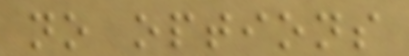no options
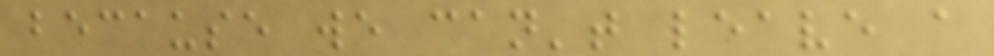because we can't leave a
